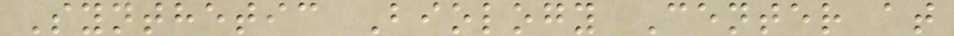Synthetic Biology Center at
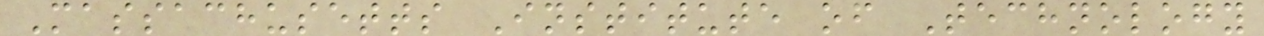Massachusetts Institute of Technology
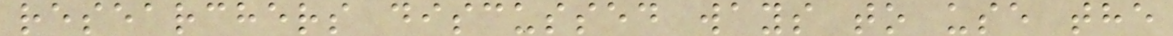researchers discussed ways to use the
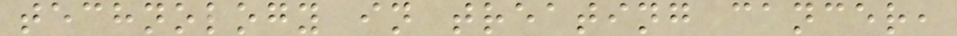technology in treating cancer,
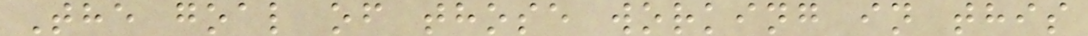The goal of those working in this
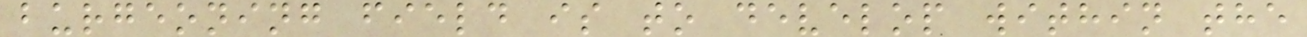burgeoning field is to develop within the
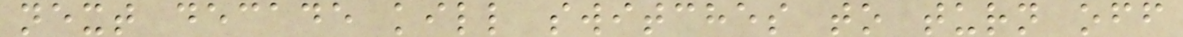next decade kill switches to turn off
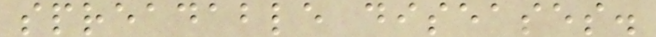spreadable diseases.
